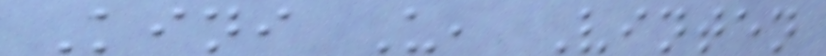Kini U, Vinten
